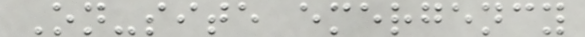On-site emergency
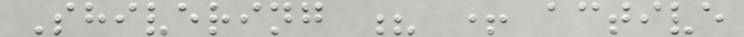Shivering ? + active
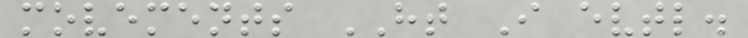movements HT I evtl.
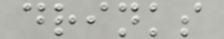drinks
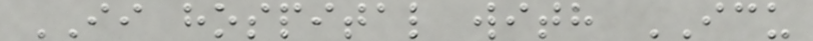II hospital with ICU
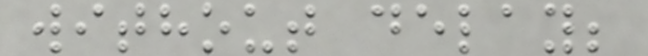without delay;
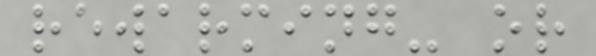rewarming- or
